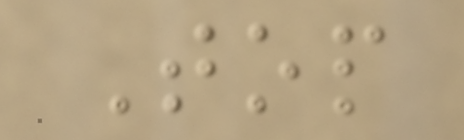Top
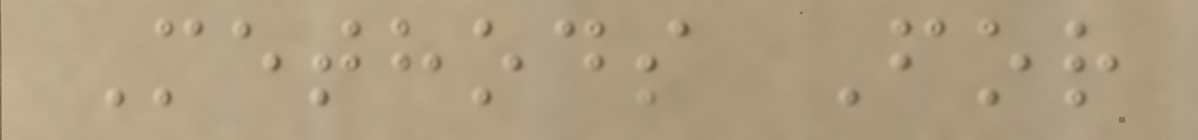Methods For
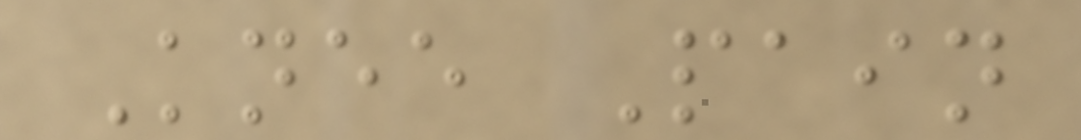Knee Pain
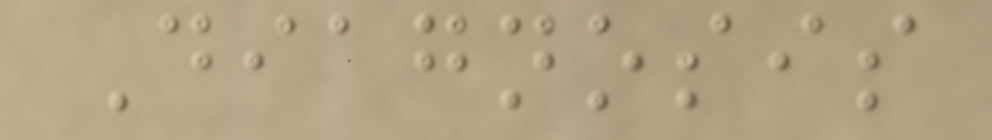Diagnosis
